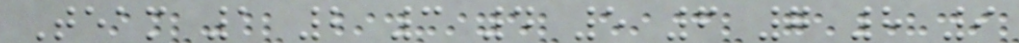Team 1 2 3 4 5 6 7 8 9
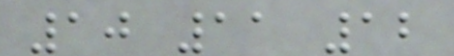10 11 12
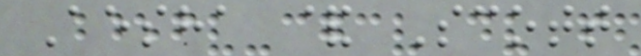Aesha & Scott
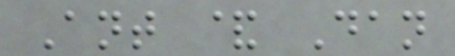Ant & Dan
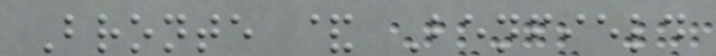Bronte & Benfield
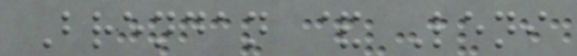Brendan & Leni
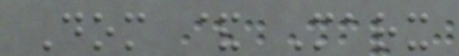Dom & Marx
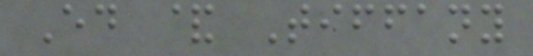Ed & Tiffany
